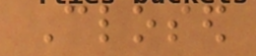Closed
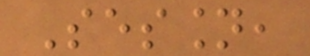Session,
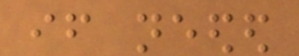if needed
